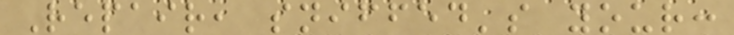Repair, sniffed's your:
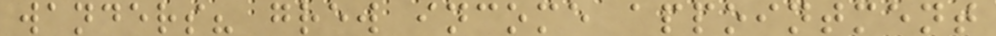wanders? grew income appointment
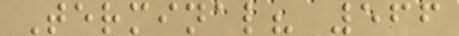Terminal? 566
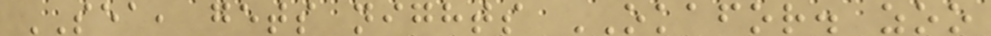SEA, gets nights OKAFOR. zoo
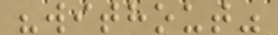"without"
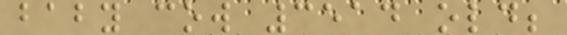baby cow 3514 old;
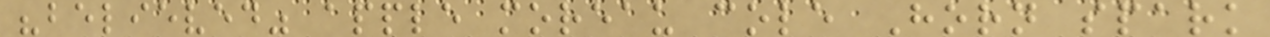"believed" apple moreau cole Horn spark
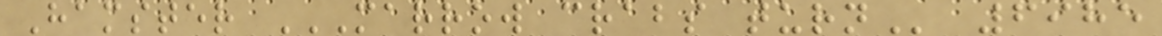Hamster MARROW CRABS TURN 6985
